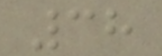38
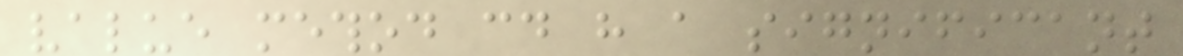value method could have a significant
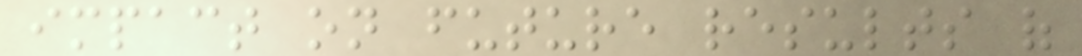impact on future results of
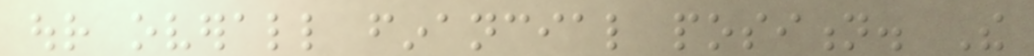our overall financial position. The
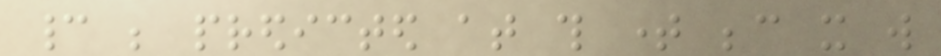cannot be predicted at this time because it will
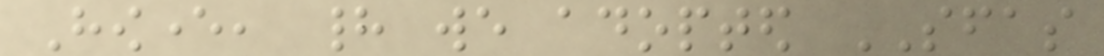However, had we adopted SFAS
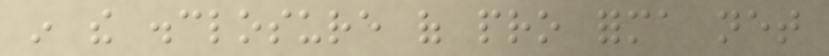in the disclosure of pro forma net
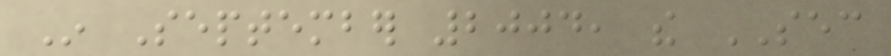In September 2004, the SEC
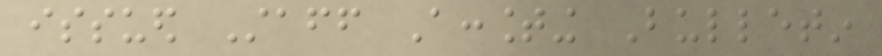issued Staff Accounting Bulletin
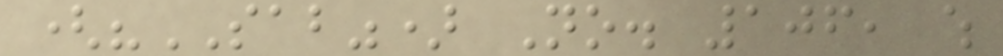("SAB") No. 106, which
